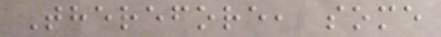Therefore, some
